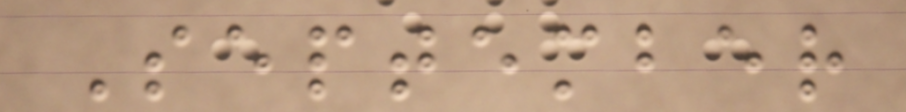September
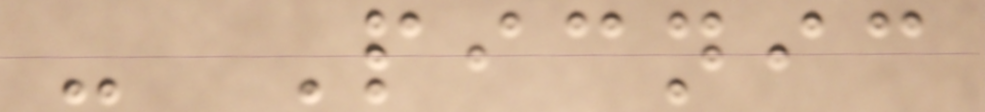- Picnic
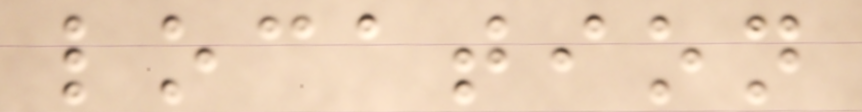location
